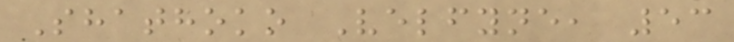Shathoko Velfyne, 53
